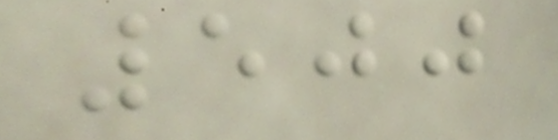500
